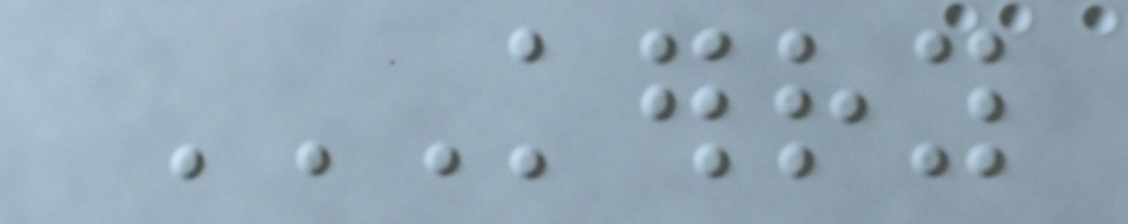KERRY
